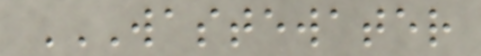WASTEWATER
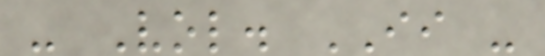- Vol. II -
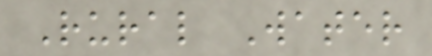Rural Water
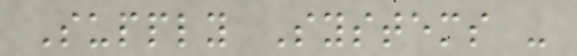Supply Systems -
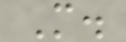M.
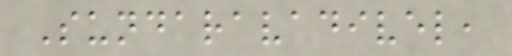Sundaravadivel,
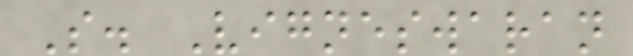S. Vigneswaran
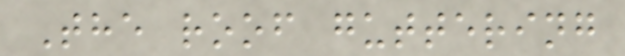The roof guttering
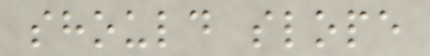should slope
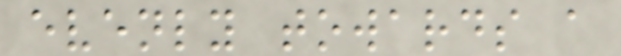evenly towards a
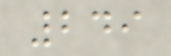249
